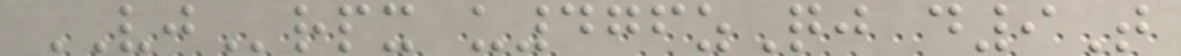VJrpx u476zQj d9T
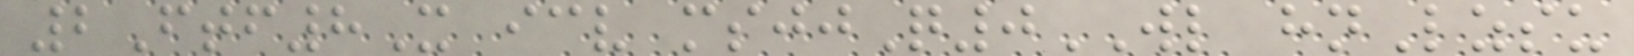2Ftf8X icv msjjQ0WL hnLzsu
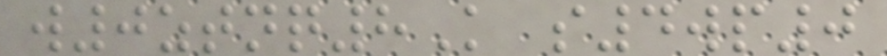w0ztnq8K s4wp0
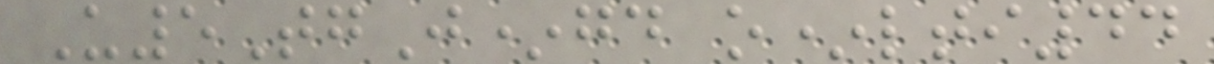U5TgJ*gd o*lti44
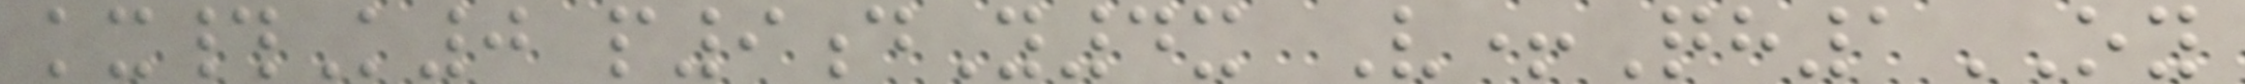kx#K0 p9dY4x V+Qh1OY
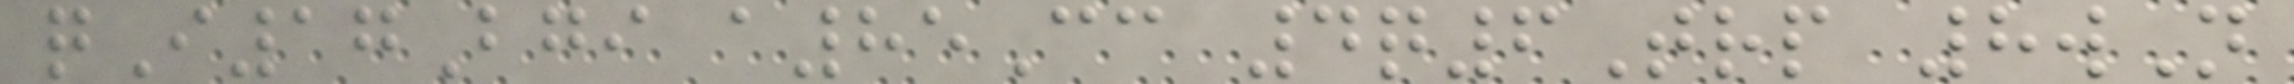qI17Bgi a85Cc 4q6Trp 8wN
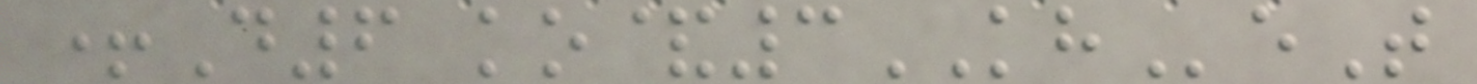+D6 ko&3KHeT
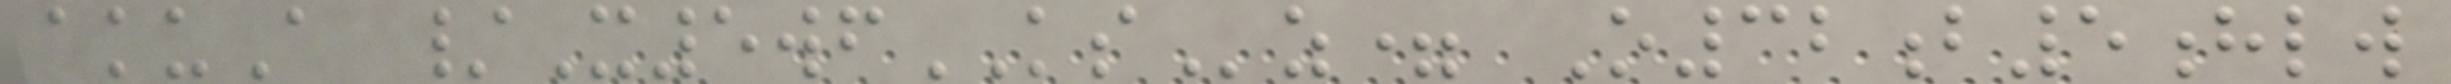akuA /X5wfKSz= O32b5hlw
